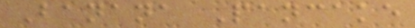Banana Pancake
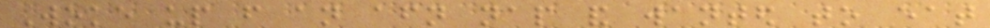Woke up from an afternoon nap and wanted to eat
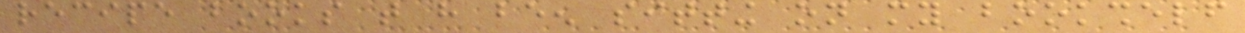recipe books that have been sitting on my bookshelf
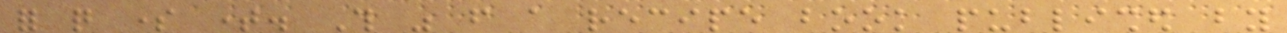for quite some time. This was from a recipe book published by
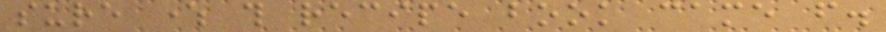sure where this recipe book came from.
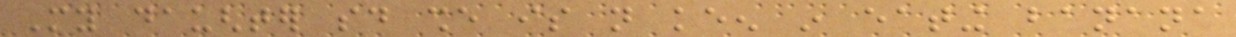My daughter said she is not keen in eating banana
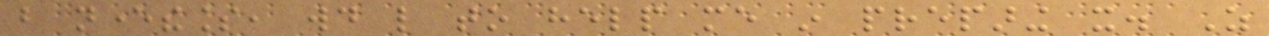but nevertheless, would like to help me in preparing it. As
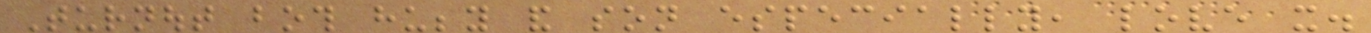Turnout both hubby and son especially, love it.
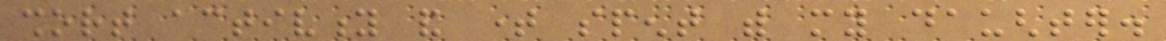short activity and time spent with my daughter.
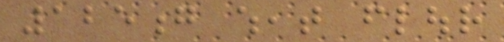125g wheat flour
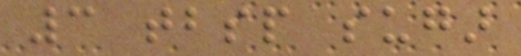3 tbsp sugar
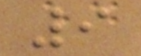9
